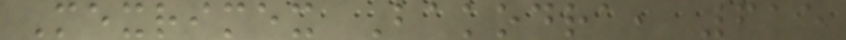Mexrimex Bakodra, 615
